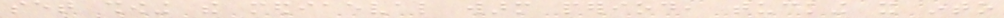set showing the mediaeval warm period, tucking it into
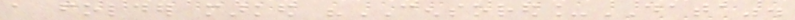a folder marked "CENSORED_DATA".
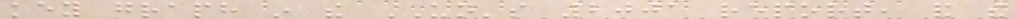key graph in the UN's 2001 report, and the
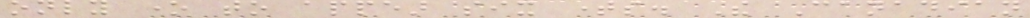only one to appear six times. The Canadian
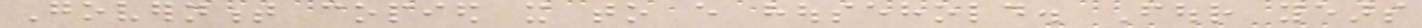Government copied it to every household. Four years
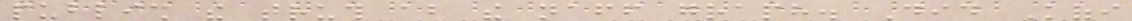publish the truth about the naff graph. Did Kofi
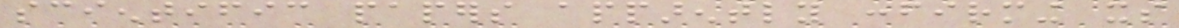scientific papers apparently confirming its
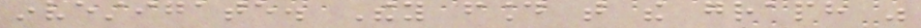investigate. They found that the graph was
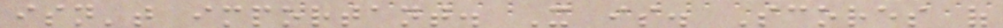isn't important. It is. Scores of
